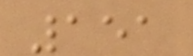151
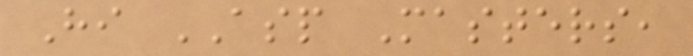Hi ASP Masters,
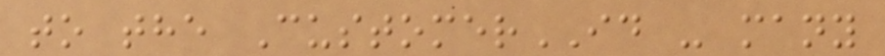to the CustomerID - many
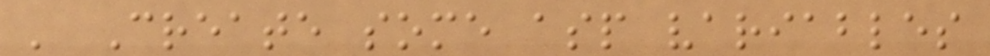' Create some asp variables
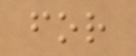for
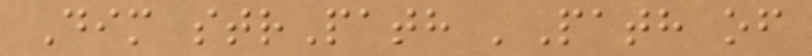Dim strPath 'Path of
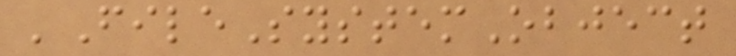'FileSystemObject
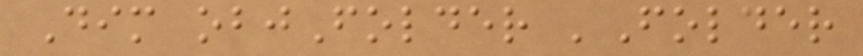Dim objFolder 'Folder
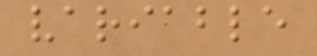variable
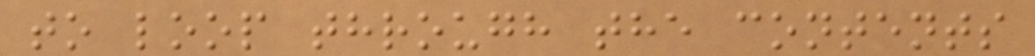to loop through the contents
